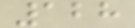128
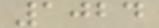1024
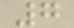7
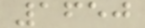1650
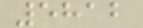5812
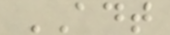ADT
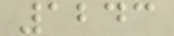1243
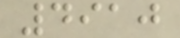4910
